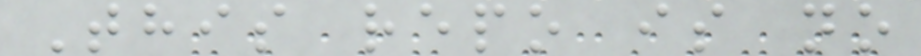This repo is no
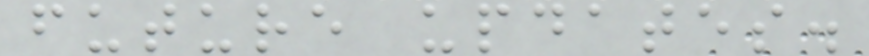future updates.
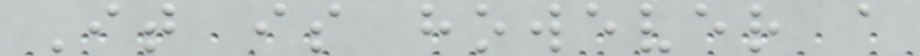It is however a
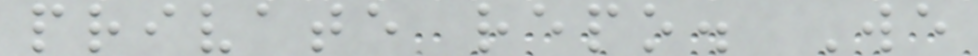private repo. We
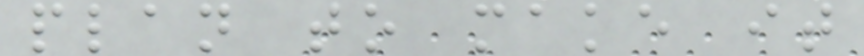plan to make it
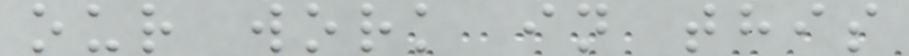our work in this
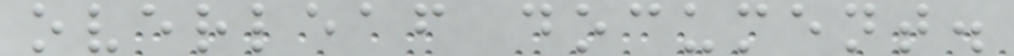overleaf document.
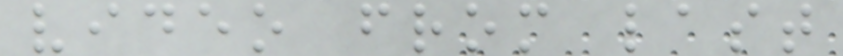video from last
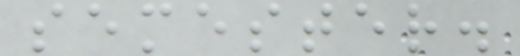semester.
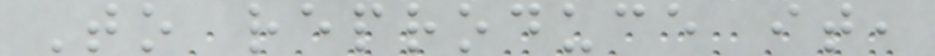To reproduce it,
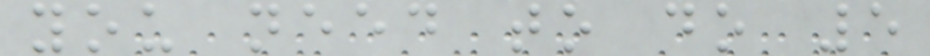you need to do 5
